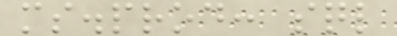ms.prod: sql
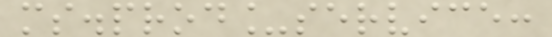ms.prod_service:
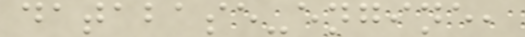database-engine,
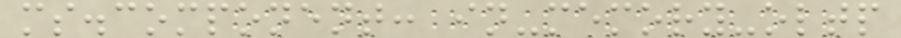ms.component: in-memory-oltp
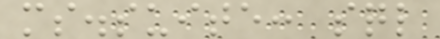ms.suite: sql
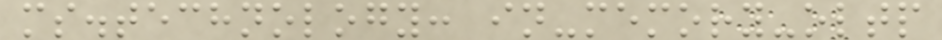ms.technology: in-memory-oltp
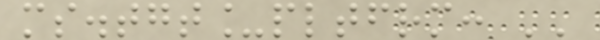ms.tgt_pltfrm: ''
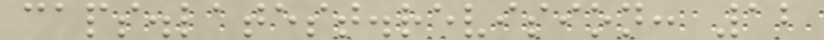caps.latest.revision: 12
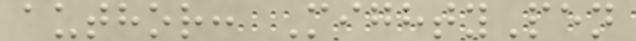author: MightyPen
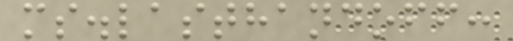ms.lasthandoff:
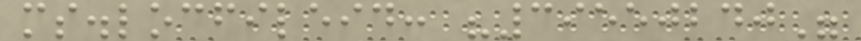ms.locfileid: "39550240"
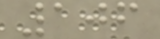106
